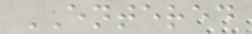ENTERED
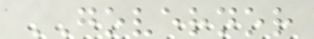GOVERNOR
